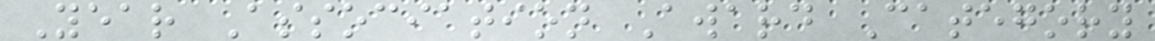Year Association Award Category
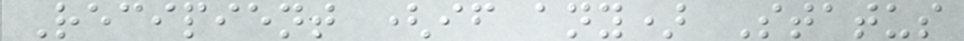Recipient (if any) Status
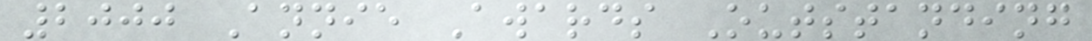2000 Annie Awards Outstanding
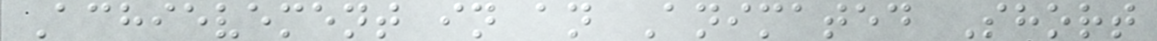Achievement in an Animated Short
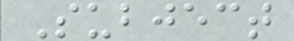Subject
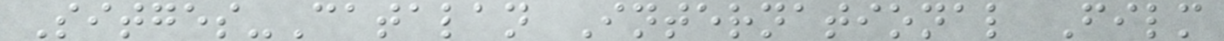Sitges-Catalan International Film
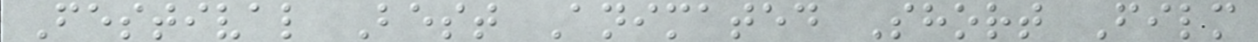Festival Best Animated Short Film
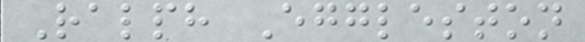Ralph Eggleston
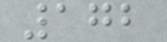172
